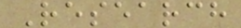Research
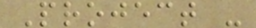Project -
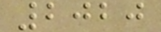2020
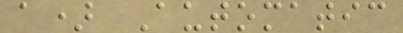a) Automatic
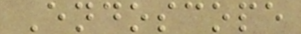Endoscope
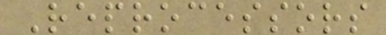Reprocessors
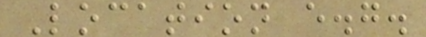Location e.g.
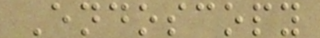Endoscopy
